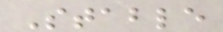Stable
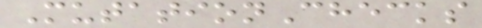MutationChecks
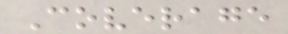Coverage
